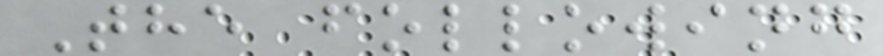The following
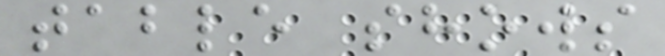table shows
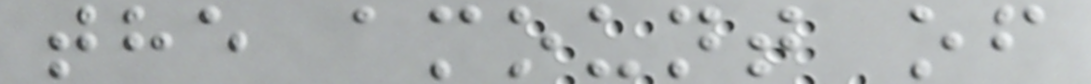the amount of
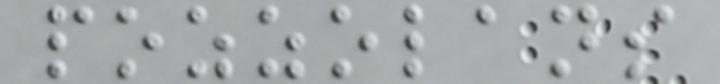pozzolans
